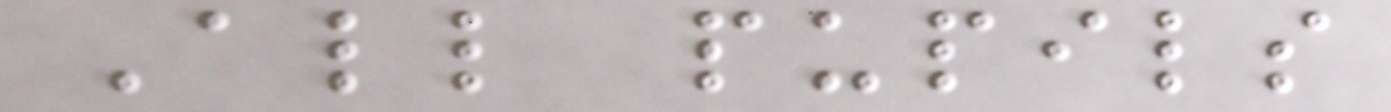All pupils
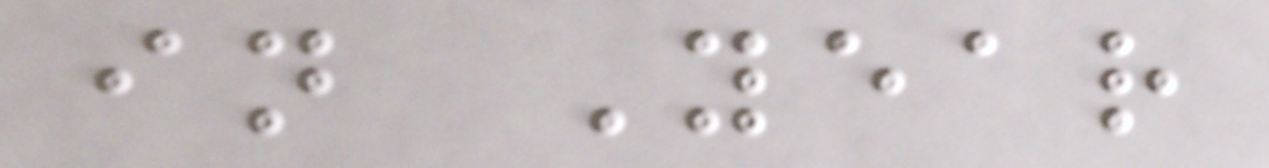in Year
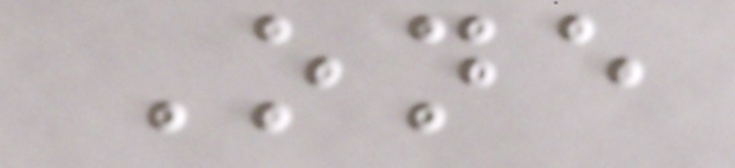One
